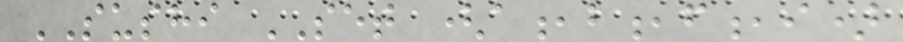SUSHI SET (a,b,f,i)
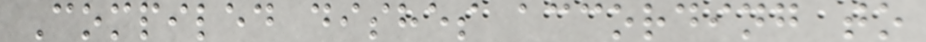Compiled dishes according to
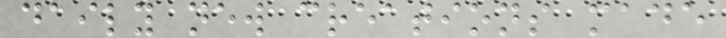daily new creations made
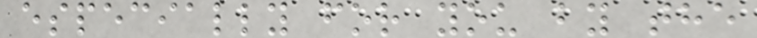especially for you by the
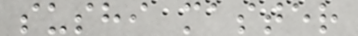sushi master
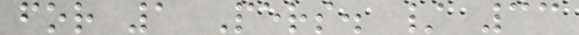for 1 Pers. / 33
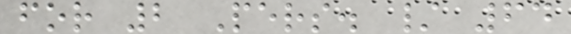for 2 Pers. / 64
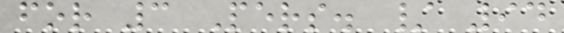for 3 Pers. / 94
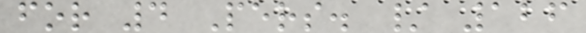for 4 Pers. / 126
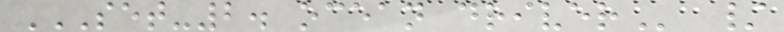SET-2. OCEAN DRIVER /
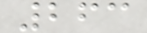263
